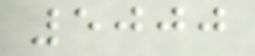5000
